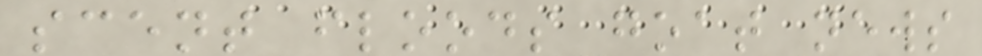scent floods goat news
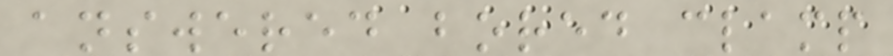answered bored clamp
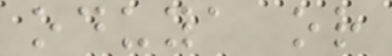oduya or
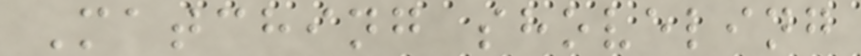Matching shoveling
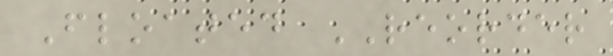Floated REORDER
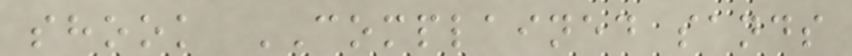shook COMPLAINED sands
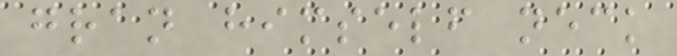gran himself neck
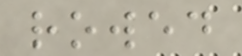rowed
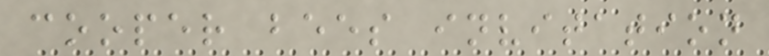cooper bees invitation
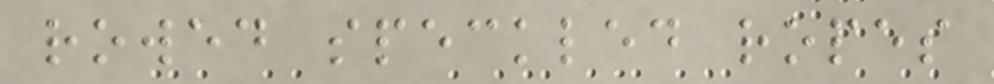rowed speckled ropes
